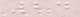24
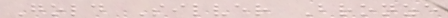Gold Silver Bronze
